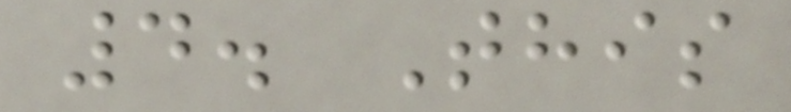4. This
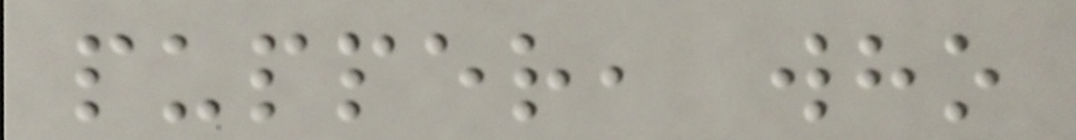pupper, who
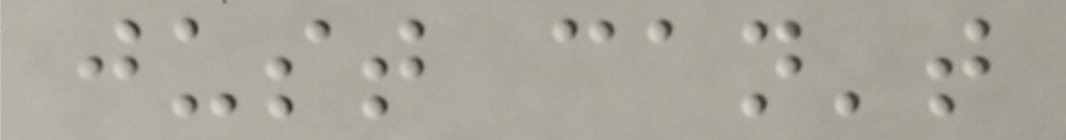just can't
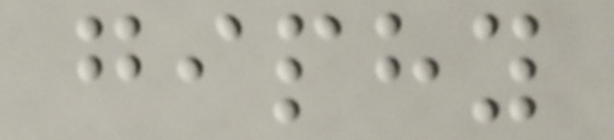giphy
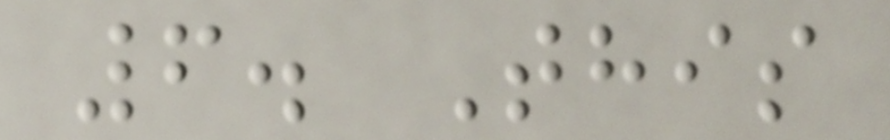6. This
